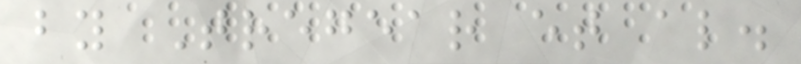by Tregear et al.
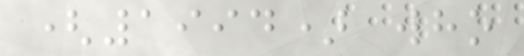(1994) who
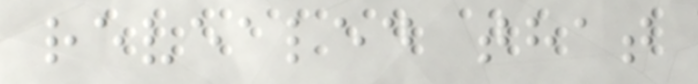revealed that
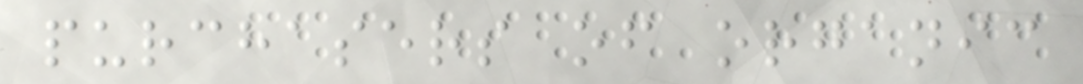purchasers of organic
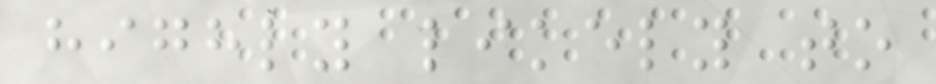highly likely to
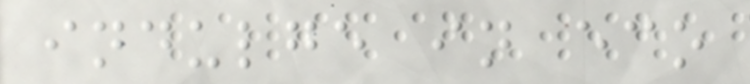indulge in eco
